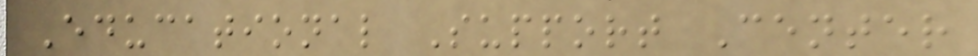Educational Support Center
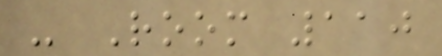- Room 110
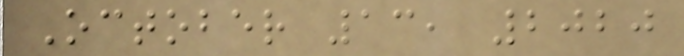October 13, 2020
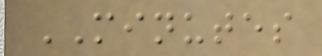MINUTES
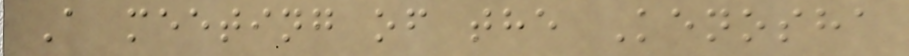A meeting of the Kenosha
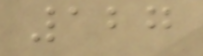127
